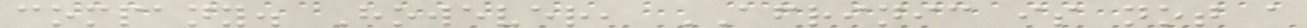company. However, AFRINIC is not a
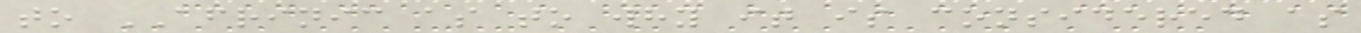to AFRINIC as to why it is considered as
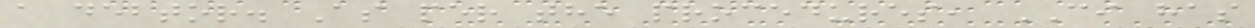a debtor. As per the procedures, CI has
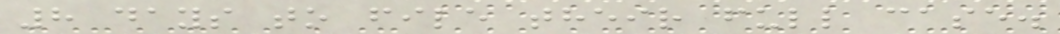8 days to file their full case.
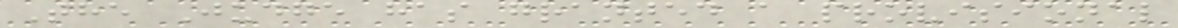The Judge has granted a provisional
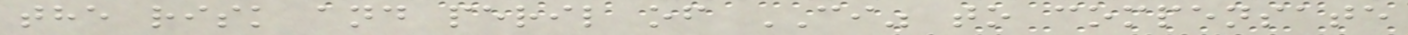the risk and peril of CI" to compensate
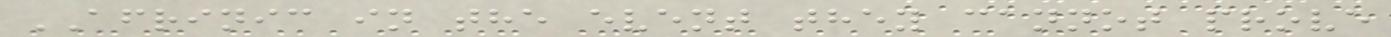AFRINIC in the event they cannot prove
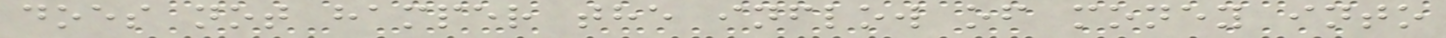does not hamper the inflow of money into
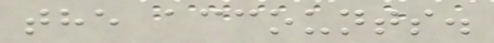the accounts.
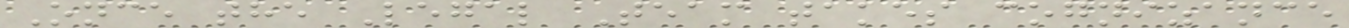Once the Legal Team takes cognizance
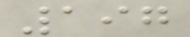197
